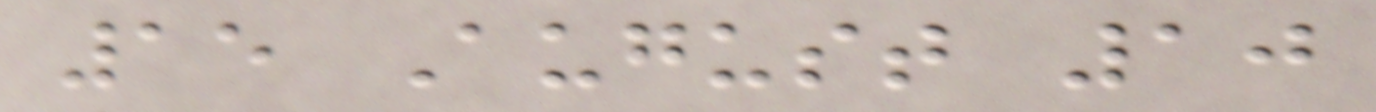15 August 10
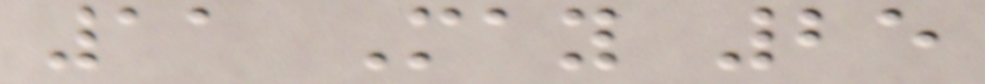11 May 25
